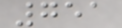751
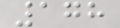178
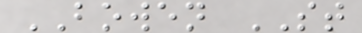BOWEN ST
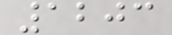1203
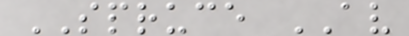SPRUCE AV
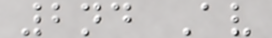2nd Av
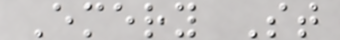Emery St
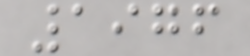1976
